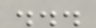...
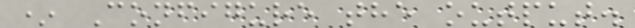* Configure the output.
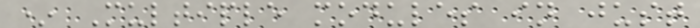* Multiple modules in just
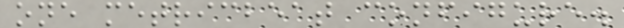one metricbeat configure.
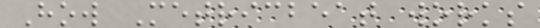How Metricbeat works
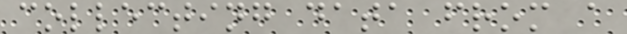collecting data from a
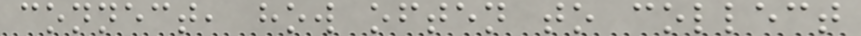connect, how often to collect
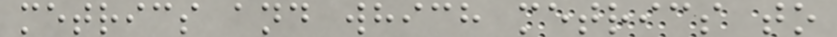metrics and which metrics to
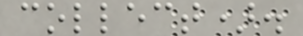collect).
